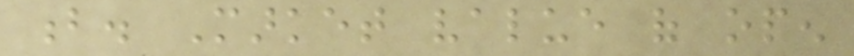b. Market value of open
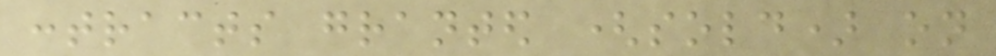contracts granted (sold) on
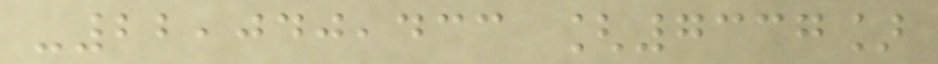-22,040,433 [7337]
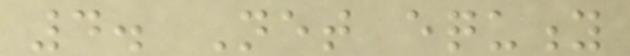4. Net equity
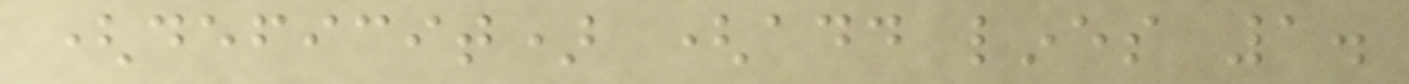(deficit) (add lines 1.
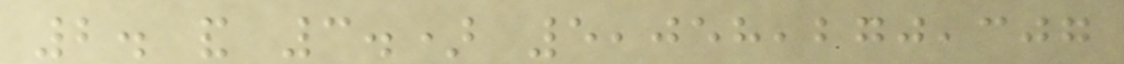2. and 3.) 5,058,270,307
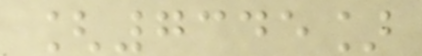[7345]
